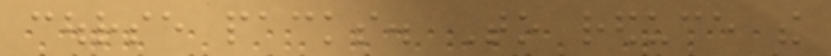course packs. To reduce the
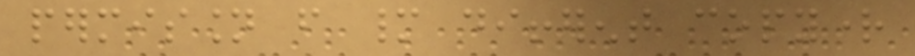permission from many different copyright
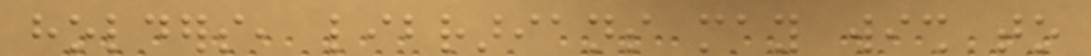holders, librarians may wish to
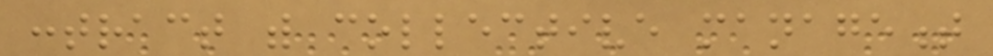contract with collective management
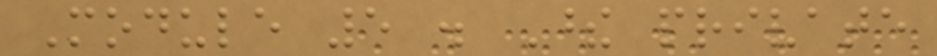Module 5 . These private
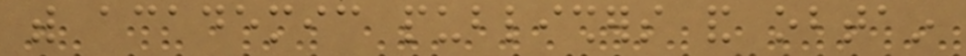with academic publishers and obtain
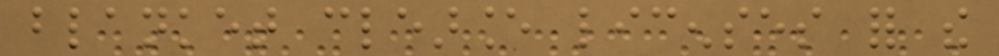blanket clearance licenses for the
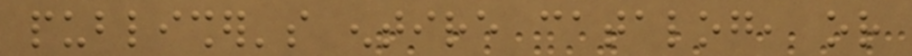publisher's entire catalog, or
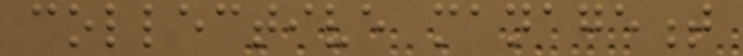collective management
